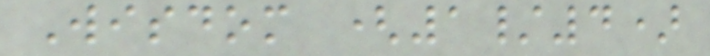Wisdom (1/4)
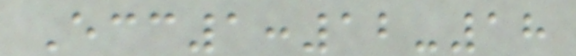Ecc1:12-18
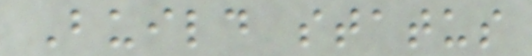Build status
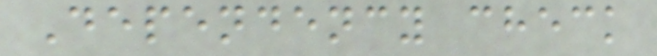Dependency check
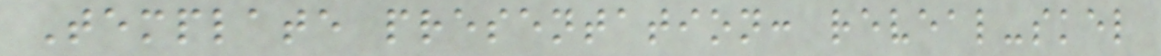Template presentation: reveal-skel
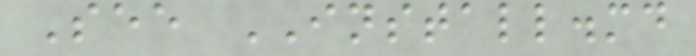See INSTALL.md
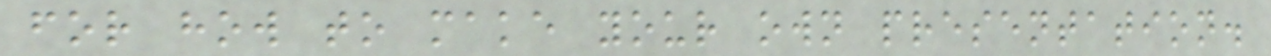for how to make your own presentation.
